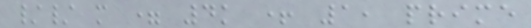// m = 4k + 1, prime
